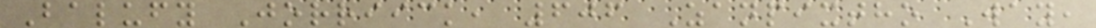Balufy Jorriick, 606 Zanpixtho Way,
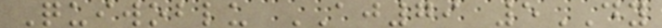Quiwoblu AJ79 5DY
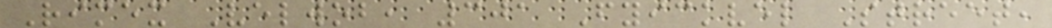Rimex Velwob, 301 Fyickvel Street,
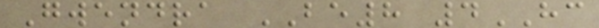Gwendra BE8 4HC
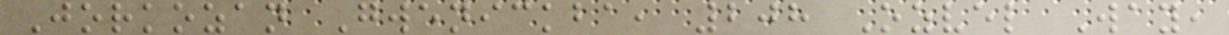Jorkozan Gwenickba, 208 Ozvel Way,
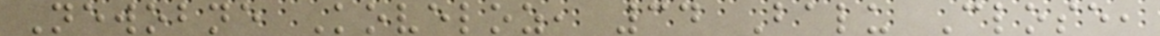Newobne Koveloz, 34 Balu Close,
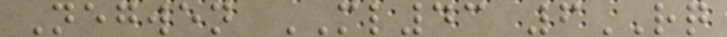Negwen ML43 6RQ
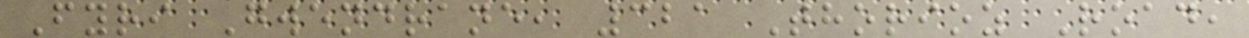Fyri Gwendrane, 321 Thorioz Road,
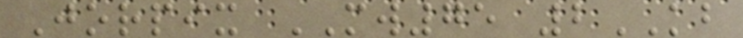Jorpix MW75 2KB
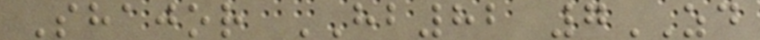Shajor HB82 7ZD
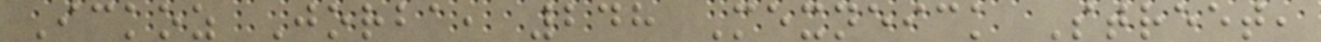Ickoz Jorba, 248 Mexneick Street,
